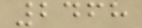2468
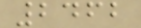2462
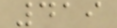419
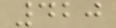420
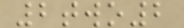2two2
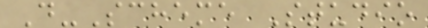D-Scheme Studio
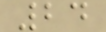24
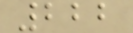222
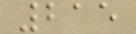215
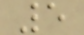5
